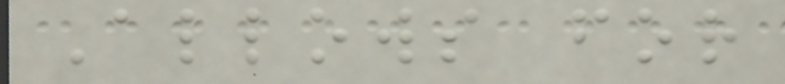Allows for
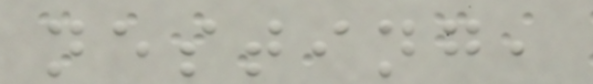nesting,
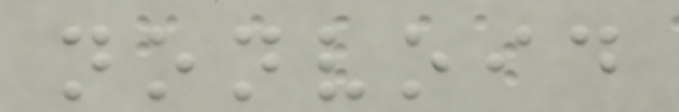nonvoid
